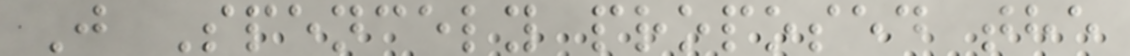J Spencely proposed the
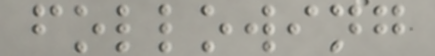following
